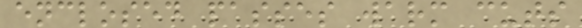enclosed passes warm cuts
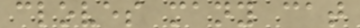cloves many cat
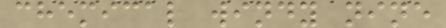chemical windy nine
